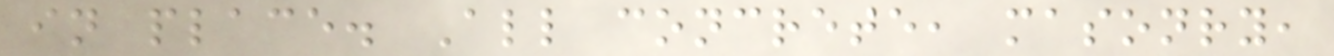in place. All concrete, masonry,
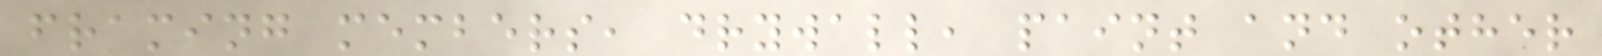framing members, drywall, paint and other
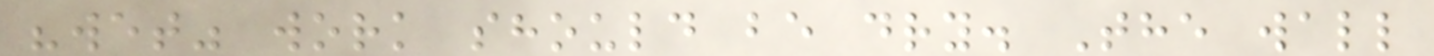"wet" work should be dry. The wall
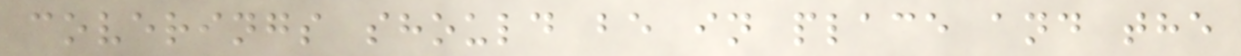coverings should be in place and the
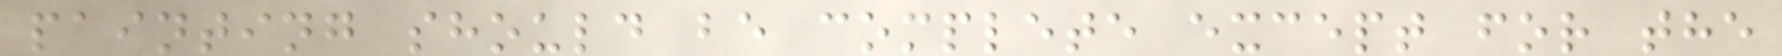painting should be complete except for the
